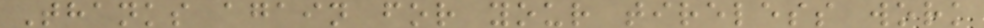Thanks again for your tireless work
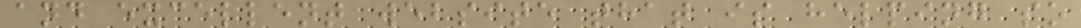and excellent website that is helping so
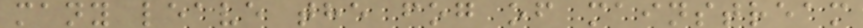many leave the fog of mainstream
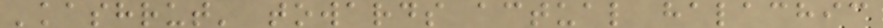'kashrut' towards actual halachic
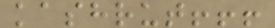kashrut!!!
